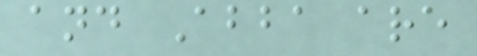and Abba are
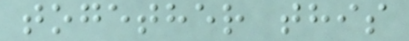together this
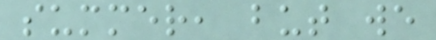summer, but we
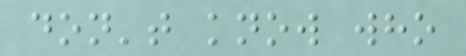don't know who
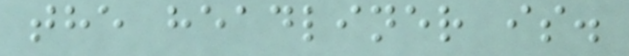the headliner is.
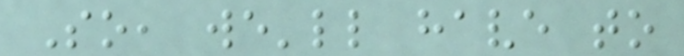So, we'll have to
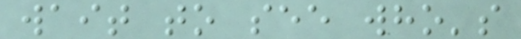wait to see who's
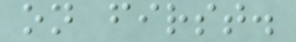on first.
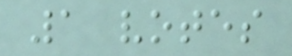1 votes
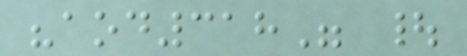"aod318" |
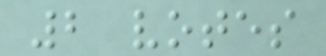2 votes
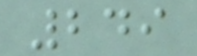249
